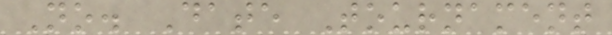No. Date Tournament
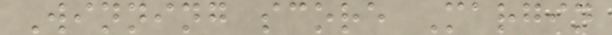Winning score Margin
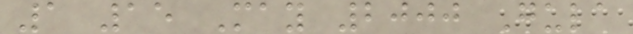1 15 May 2000 Gula
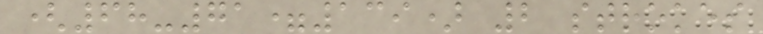(68-71=139) 2 strokes
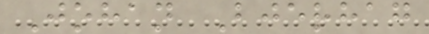Johan Bjerhag
